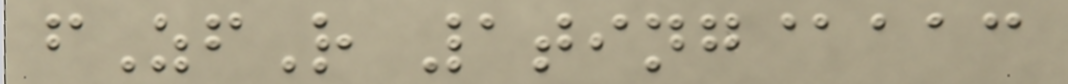fZfR 1ting@aac
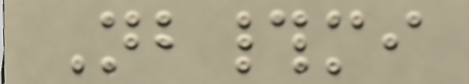Nb#mi
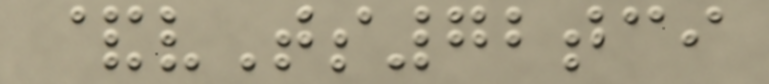&vTs72tci
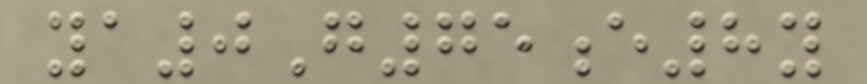ya0G75e8y
